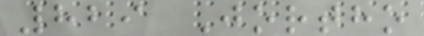829 Jortho
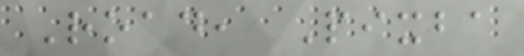Road, Pixba
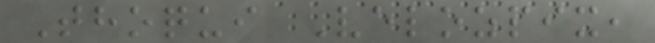Thoqui Velozpix,
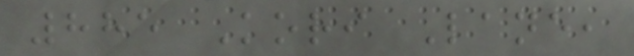885 Kori Lane,
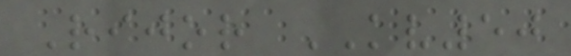Rijor KV50
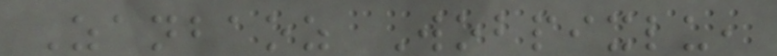Zanbaoz Wobpixlu,
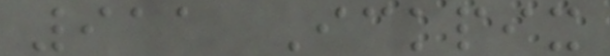911 Ickpix
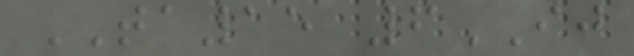TA15 6IJ
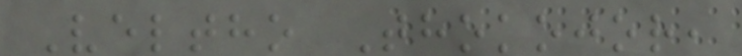Veltho Thokojor,
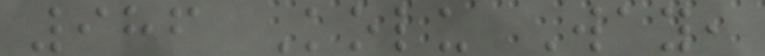986 Kolu Way,
